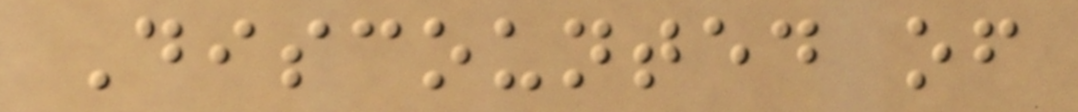Discounted of
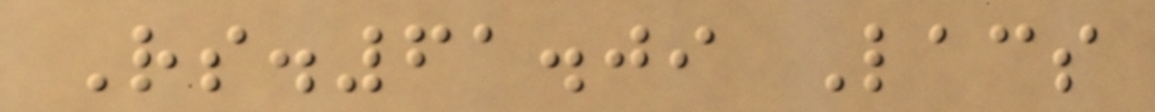Rs.61.09 Lacs
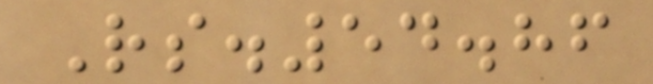Rs.54.86
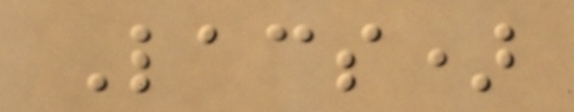Lacs)
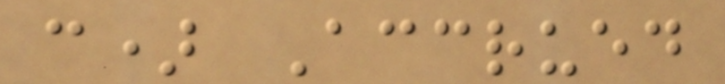c) Accrued
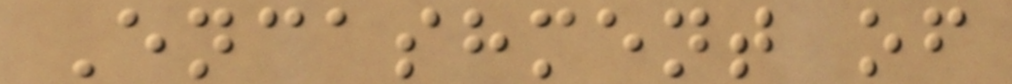Encashment of
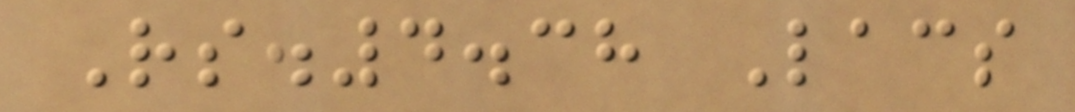Rs.4.38 Lacs
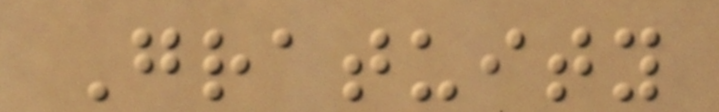Gratuity
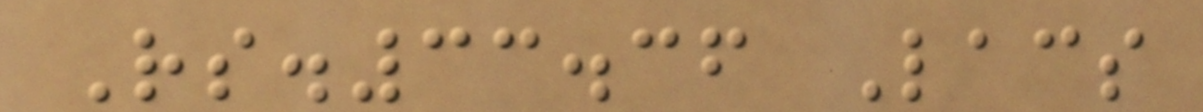Rs.33.36 Lacs
